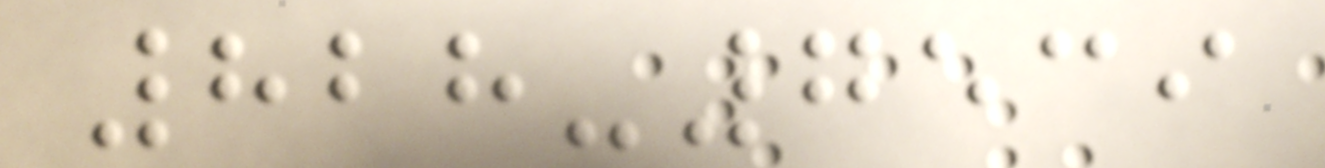828-7539
